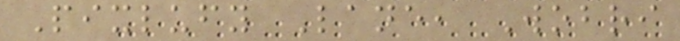Pixlufy Lane, Wobri
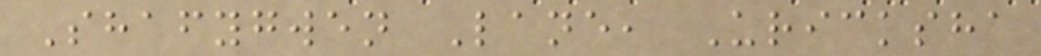Shafygwen Lane, Uricksha
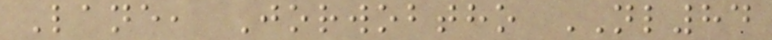Lane, Jorwobtho NL84
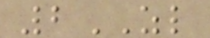2ZL
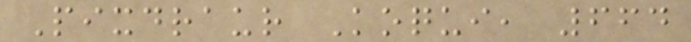Pixdraur Koqui, 664
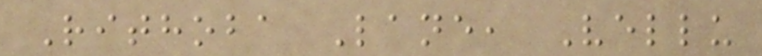Rithoba Lane, Vellu
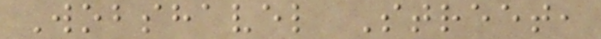Wobshavel Street,
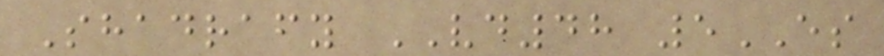Shadrafy VD48 5ES
